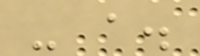- a.
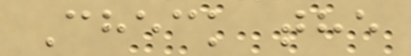Check the
